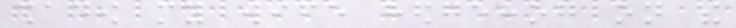shadow my wife hedgehog on the
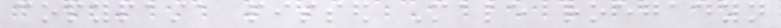copypasta pissed Male roegadyn
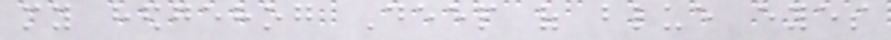my hedgehog Deep of blue eyes
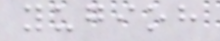yugioh
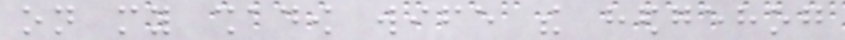on my shadow wife the hedgehog
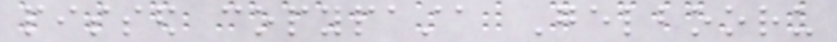pissed copypasta Gelbooru
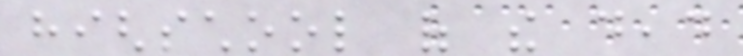highschool of the dead
